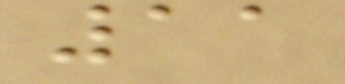11
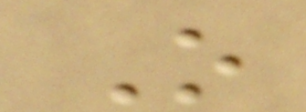O
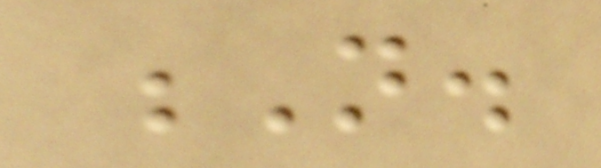N.
